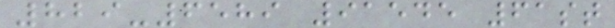829-6589 91545 61st
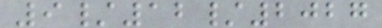9/12/2027
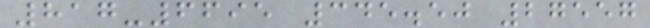817-6695 345.50 27557
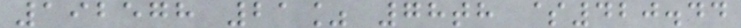192578 21% 78th $420.44
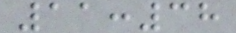11:38
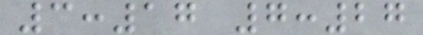3:17 7:27
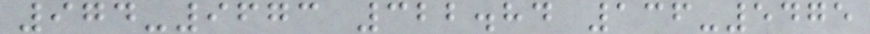974-9673 322.84 136-5475
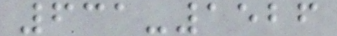631-1526
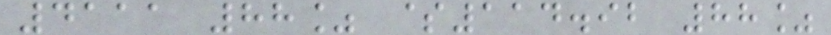4111 88% $114.92 88%
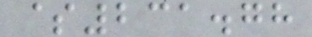$231.78
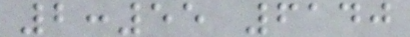2:55 6140
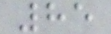85
